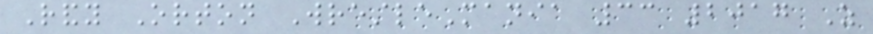Randy Orton WrestleMania 33 2017 As
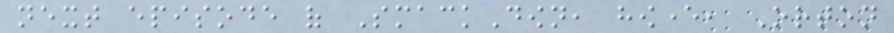next episode of SmackDown, however, Orton
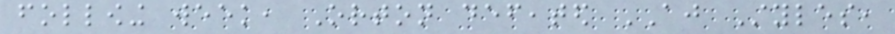following week, Orton defeated AJ Styles,
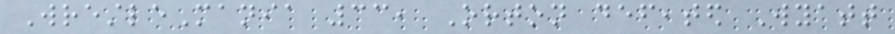WrestleMania 33, Orton defeated Wyatt
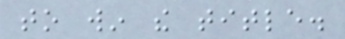to win the title.
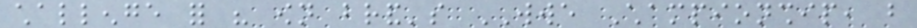challenge for his own brand's WWE Championship, but
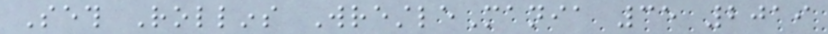Seth Rollins WrestleMania 35 2019
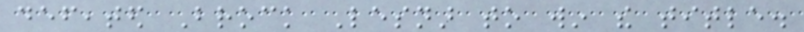defeated Brock Lesnar to win the title.
